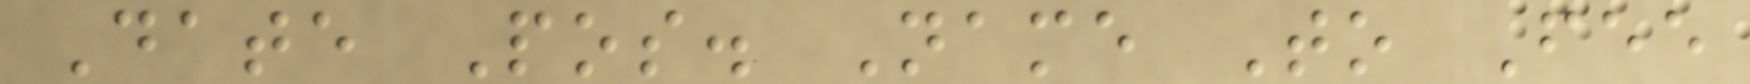Date Pos. Name To Fee
